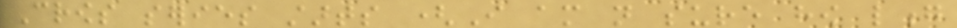Crows series starts (I am not sure how long
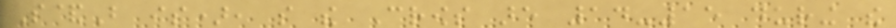S&B is), so the Crows are 14-15 during the
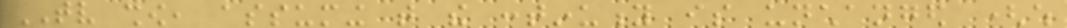TV show, assuming that the continuity is unchanged (which
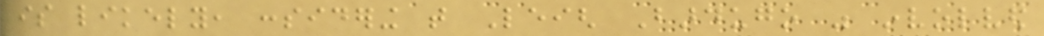is likely, considering that Leigh Bardugo was involved
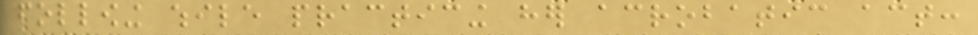following while practicing her acrobatic act:
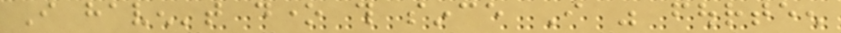I haven't done this since I was fourteen
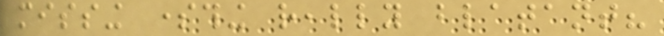missing something really blatant?
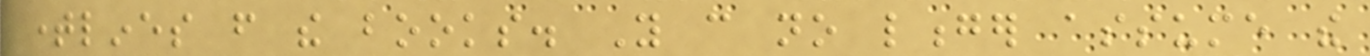timelines from the books. You can no longer assume the
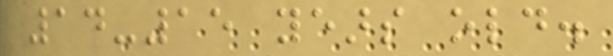14-15 years old.
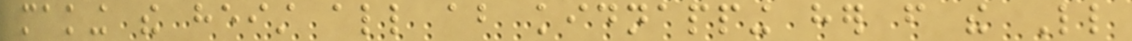making the heist all about kidnapping her from the Little
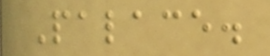Palace.
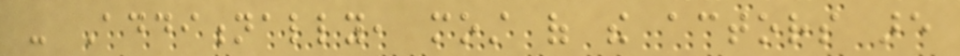- Additionally, most of the actors are
